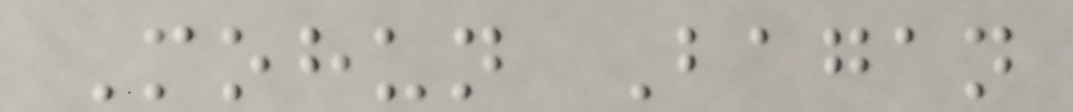Mohun Bagan
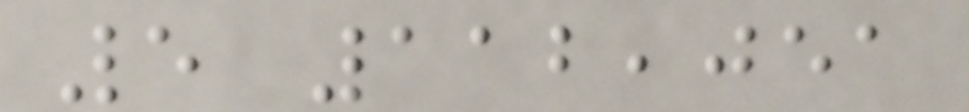5 112,051
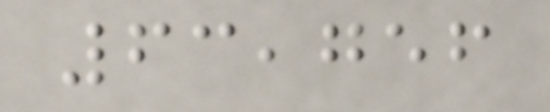63,756
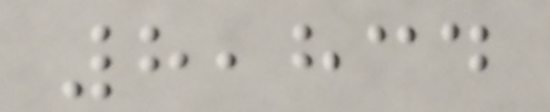8,834
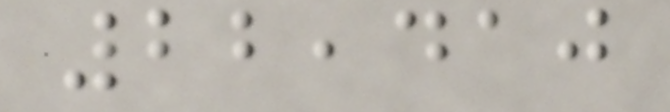22,410
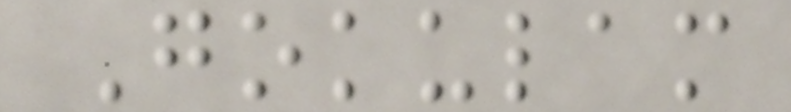Gokulam
